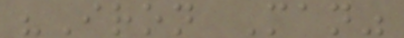"Iron Man"
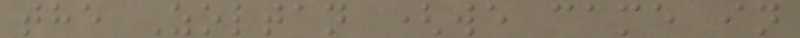the Zoltan (we came in
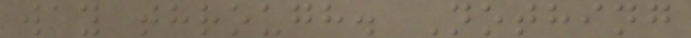way through. Nothing
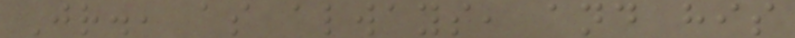Jr., as always, and his
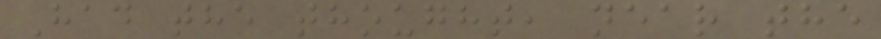Had the thought, near the
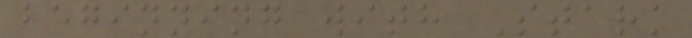beginning with Stark
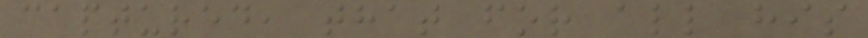captured, that for all his
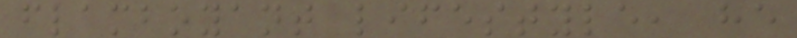flamboyant lifestyle, he
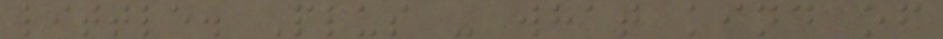little. Plus - what kind of
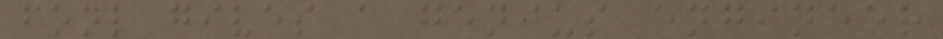fool gives a genius engineer
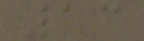13
